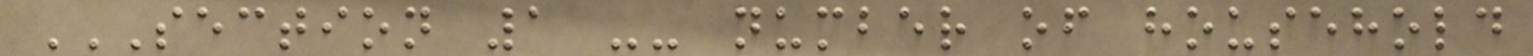SECTION 1 -- NUMBER OF HOUSEHOLD
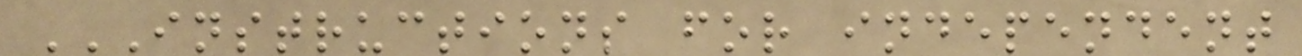INSTRUCTIONS FOR INDEPENDENT
